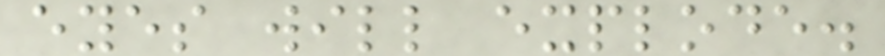eyes will explode.
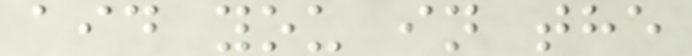aid you in the
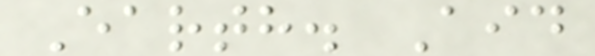Earth. Aid
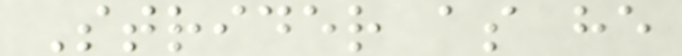Strider as he
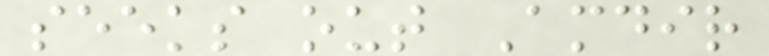seeks out Amdir
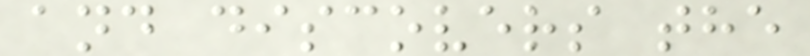and discovers the
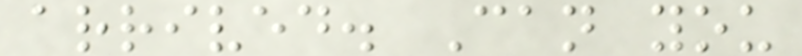arrived. Can you
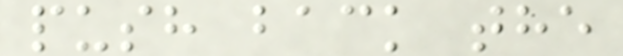push back the
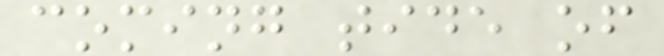coming tide of
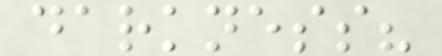darkness?
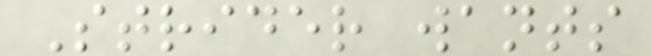Strider wants
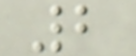2
